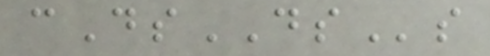cDsDSs
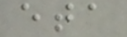eta
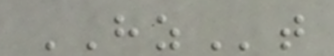HZt
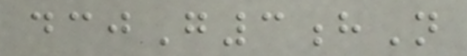dcjG3hN
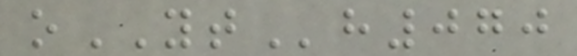oYTh070
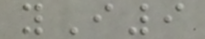yI9
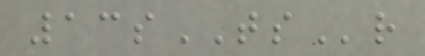13sTSr
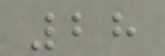28
